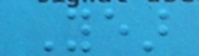Year
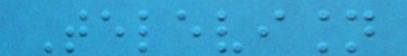Television
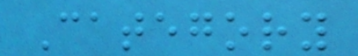Category
